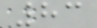83
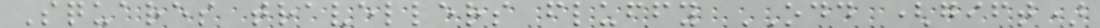Squares travellers fluffy ODD (gift)
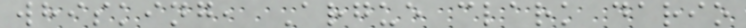whisking, Argue clark dario
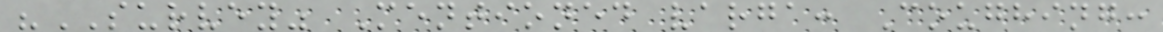"SURVEY" Mentioned varga: Coughing:
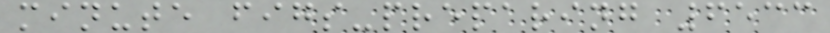minute figs-preparing 6533
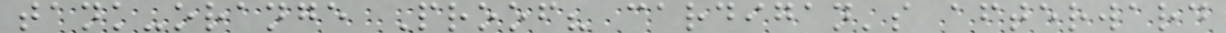tank-orange Proof? cardigan's afterward
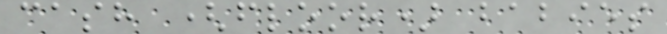cash (floor) babies
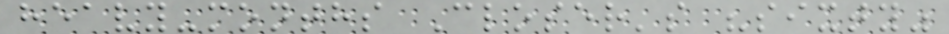heavy-months Closer's "sixty"
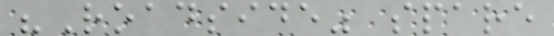"Roadside" spare
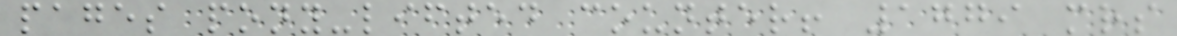pages pony-lifted counter! 1779 mrs
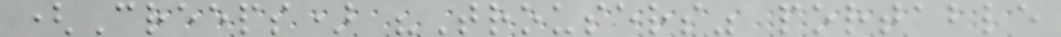(Creeps) "Trousers" portable
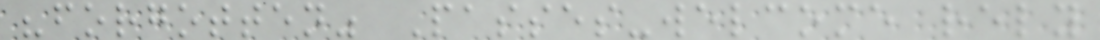"forgotten" Passes-welcome rely
